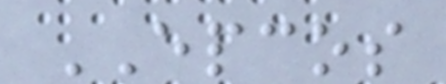EPCOS
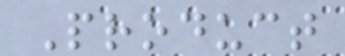Product
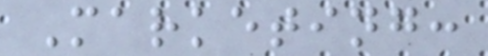Marketing:
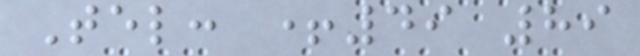Tel: +49 89
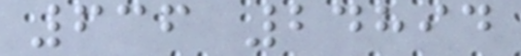636 24894
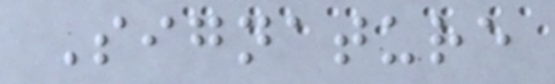Signature
